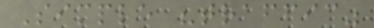Simple "traffic"
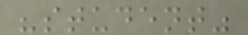"student"
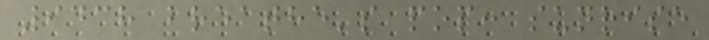9438 breathe's pop: sunrise
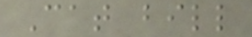Cat bill
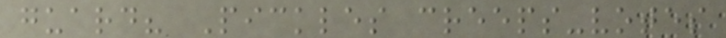guard? Pickles creeps-votes
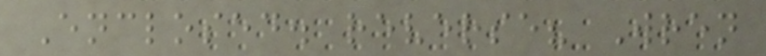Enclosed. reverse? Wren
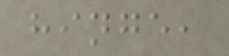hinge,
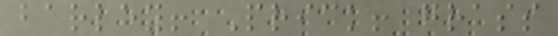barley! Prick! grass
